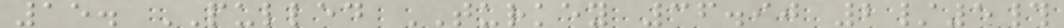15. PULLED TURKEY 36.90 2/5#
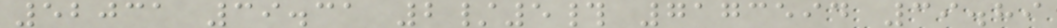52031 39.31 2/5# 7173594 39.89
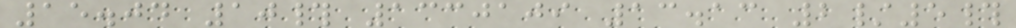15.04 10# 1330109 13.13 2/5#
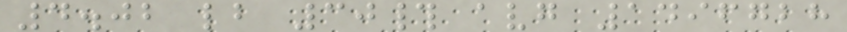4.02 lb 30# avg 1496728
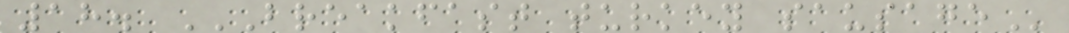18. BREAKFAST TURKEY SAUSAGE
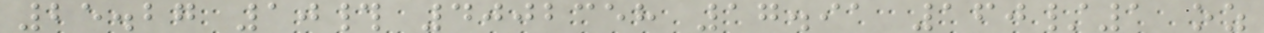25.27 10# 4002358 17.91 160/1 oz
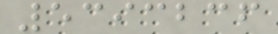5393236
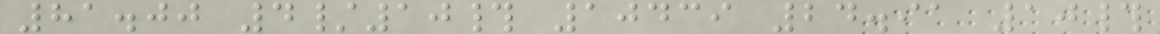81.00 4/10# 10439 24.91 10#
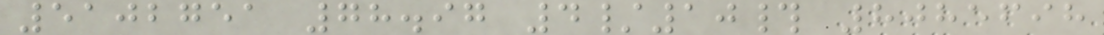5102751 78.97 4/10# 8085698
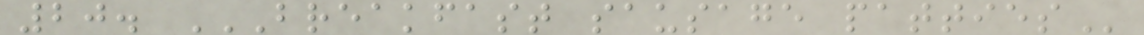20. BREAKFAST SAUSAGE PATTIES
